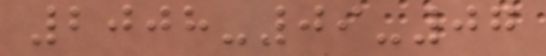2008-09-07
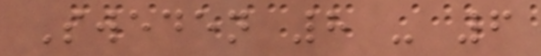Sweden 8 - 6
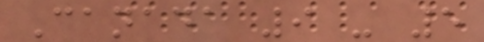Canada 9 - 5
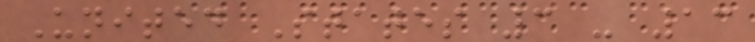United States 3 - 13
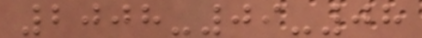2008-09-08
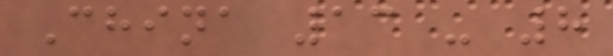China 13 - 8
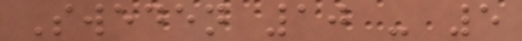Sweden 10 - 5
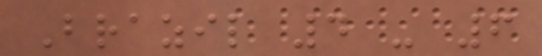Brazil 4 - 6
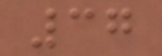37
